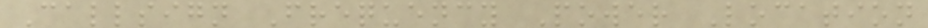Callsign Frequency Power Location
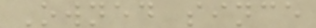Owned since
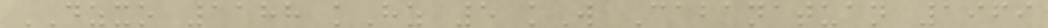DZXO 1188 kHz 5 kW Cabanatuan 1969
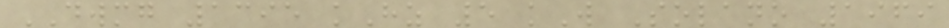DWMG 1395 kHz 5 kW Solano 1969
